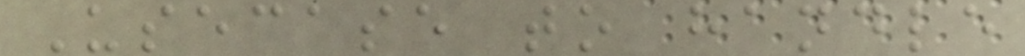Usecase to handle
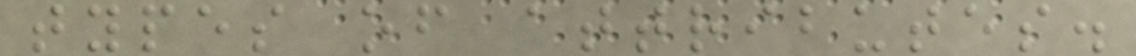types of attributes.
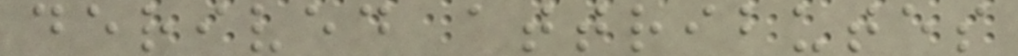derived attributes
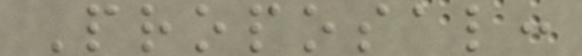Proposal:
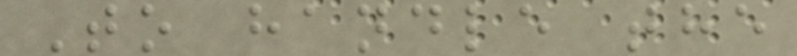To handle the
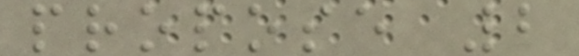propose 2
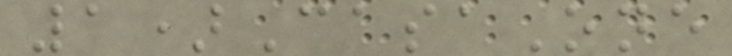1)CasaOne
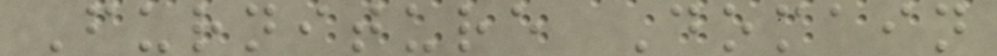Furniture Domain
